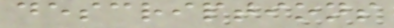descriptions
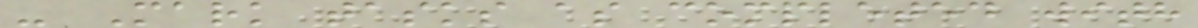- Mark tasks as completed with
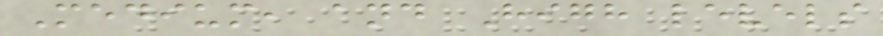Medium, and High levels
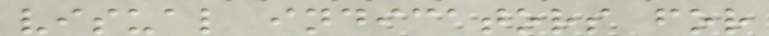visual indicators for
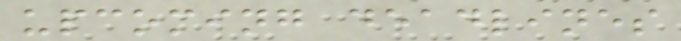upcoming deadlines
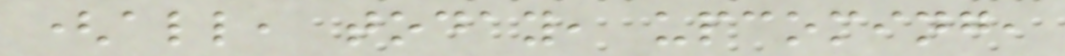(all, today, upcoming,
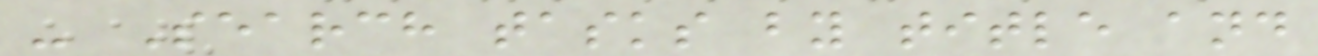- Search tasks by title and
